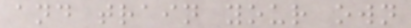and train your own
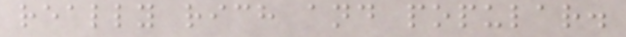really rich and popular.
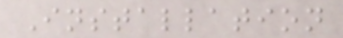Installation
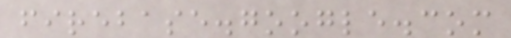firebase.google.com
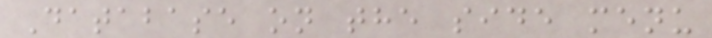Database on the side menu
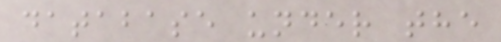database under the
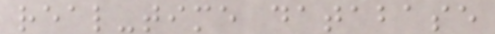real-time database
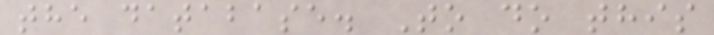the database. To do this
